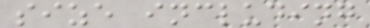size including
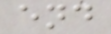end
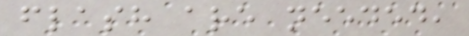flash are needed,
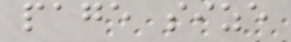page size
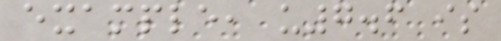example, u7.6 is
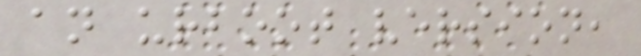an urboot version,
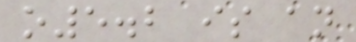o5.2 is an
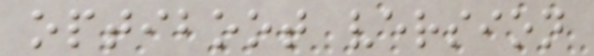optiboot version
